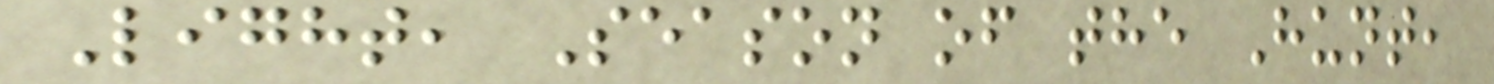Light, Season of the Hunt,
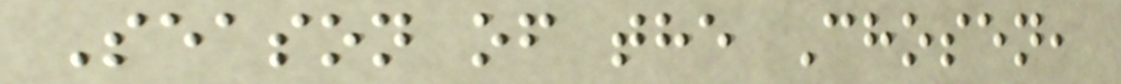Season of the Chosen,
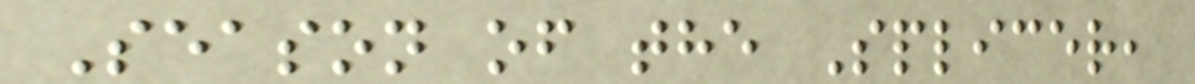Season of the Splicer,
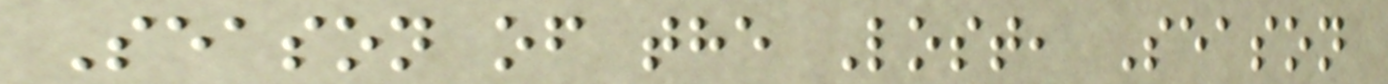Season of the Lost, Season
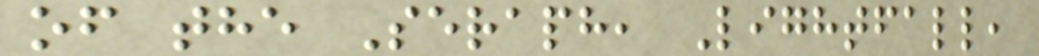of the Seraph, Lightfall,
